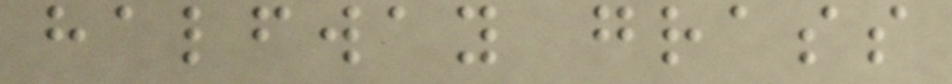halfway grass
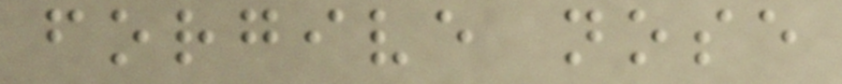forgive nose
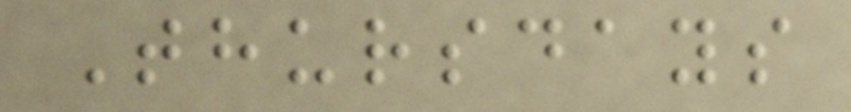Thursdays
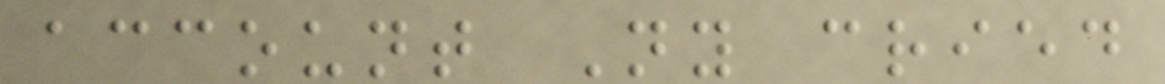account Ny cried
